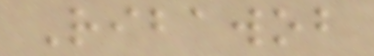Ribawob
